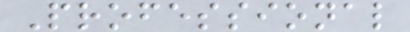Professional
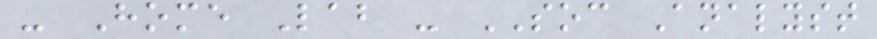- Home Lab - SOC Analyst
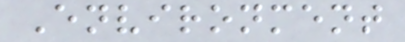Environment
